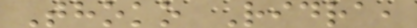Thoko Ridra,
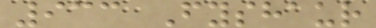933 Fyshaur
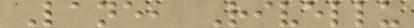Lane, Rivellu
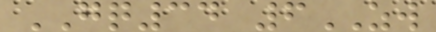GQ34 6ZW
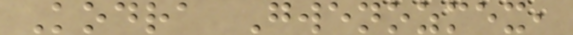Kodra Gwenozmex,
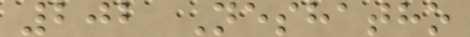202 Neshatho
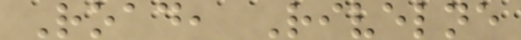Road, Rivelne
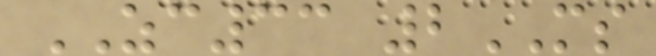ZC33 2MS
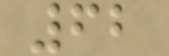62
